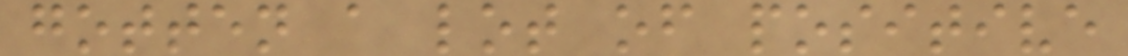gotten a lot of positive
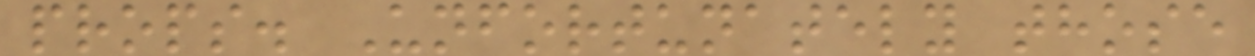props. Unfortunately those
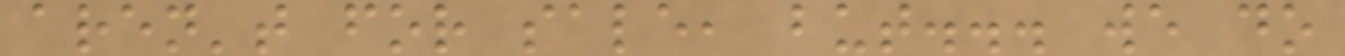aren't for sale, but... we do
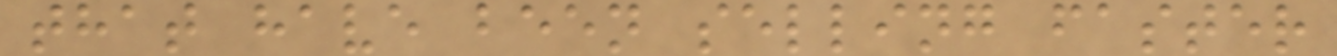that have been selling faster
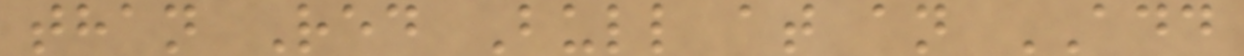than Red Bull at an ADD
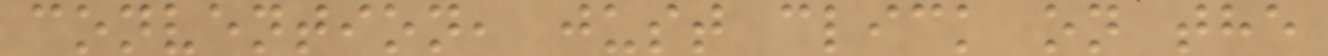convention, just click on the
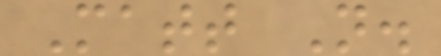Matt N.
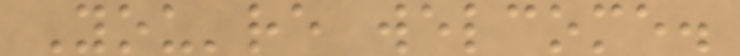You're welcome.
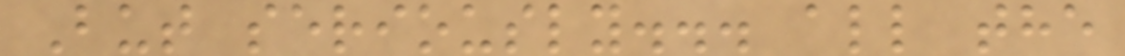But seriously... all the
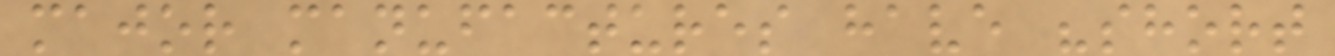major manufactures have "short
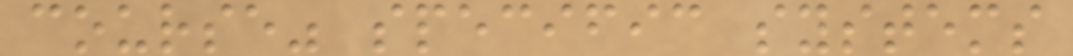course" specific systems
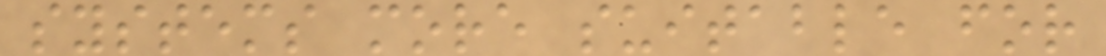systems more suitable for
